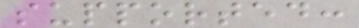supported:
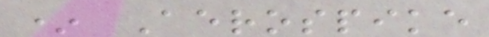* Aerospike
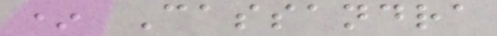* Cassandra
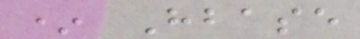* Hbase
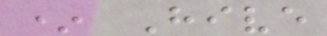* Hive
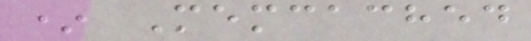* Memcached
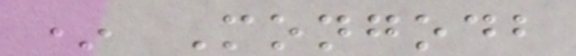* Mongodb
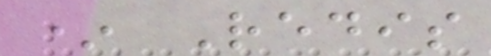* Redis
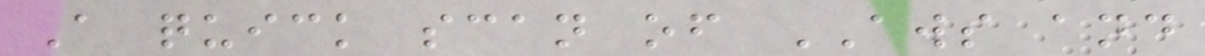A quick scan of AWS and
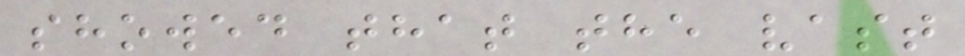showed that the vast
